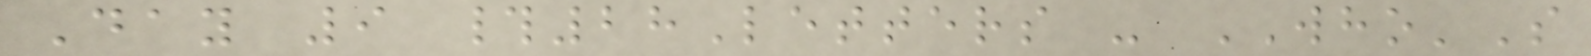Day 9 #28Letters - WHO'S
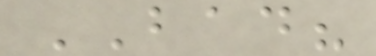BAD?
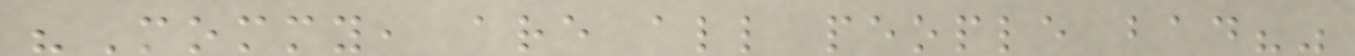"Mommy, are all people bad?"
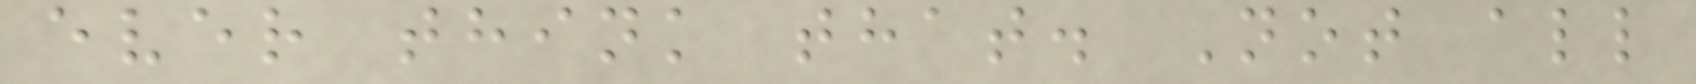ever think that. Not all
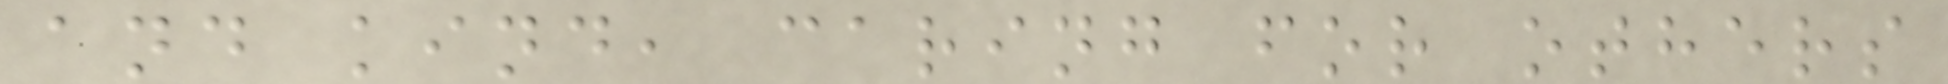and kind, caring for others
